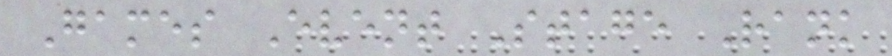Games Event Stage Rank
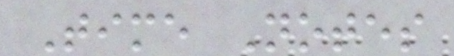Time Notes
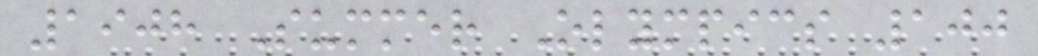1908 Summer Olympics 100
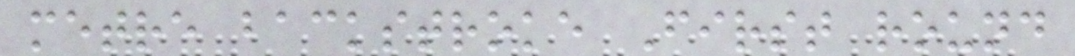metre backstroke First round
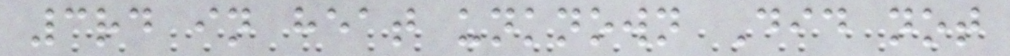3rd in heat unknown Did not
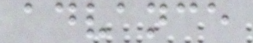advance
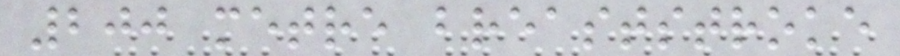200 metre breaststroke
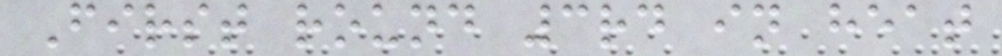First round 3rd in heat
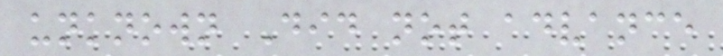unknown Did not advance
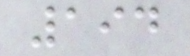194
